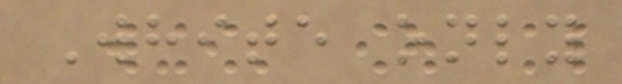White only
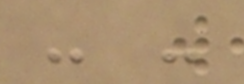- -
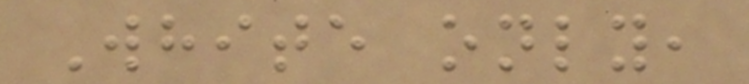White only,
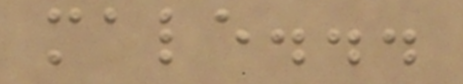male...
